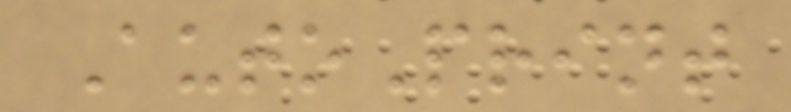AutoPrint
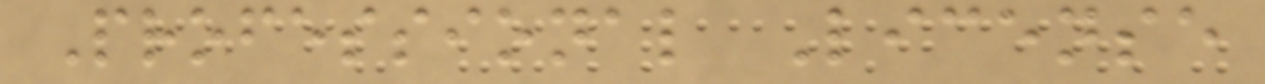Professional License
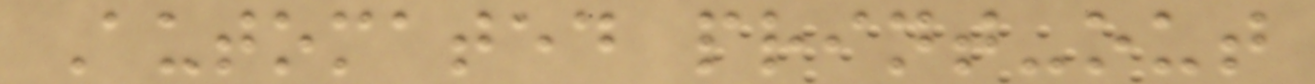Automated print-out
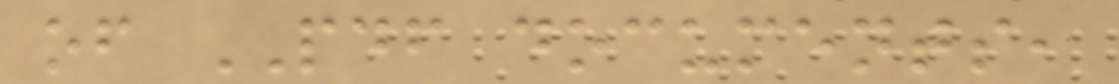of PDF documents,
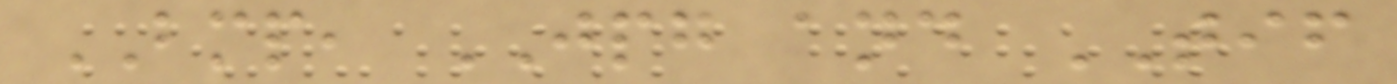BMP, JPG and TIF
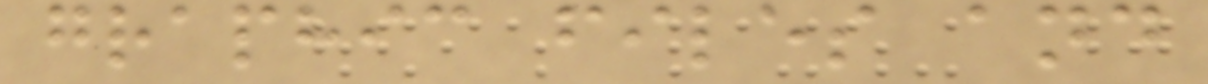graphic files and
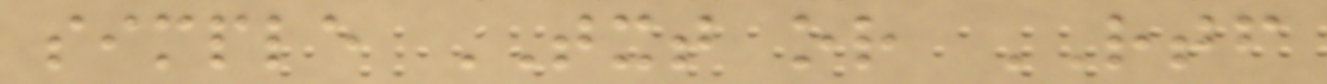simple TXT or RTF
